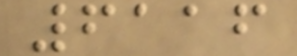6116
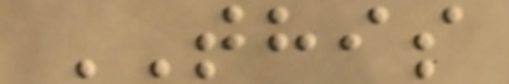THIS
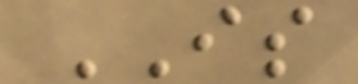IS
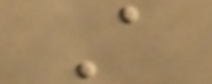A
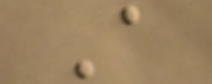A
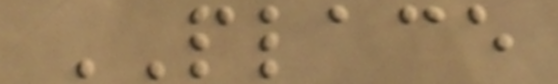PLACE
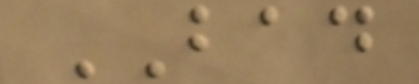BAD
